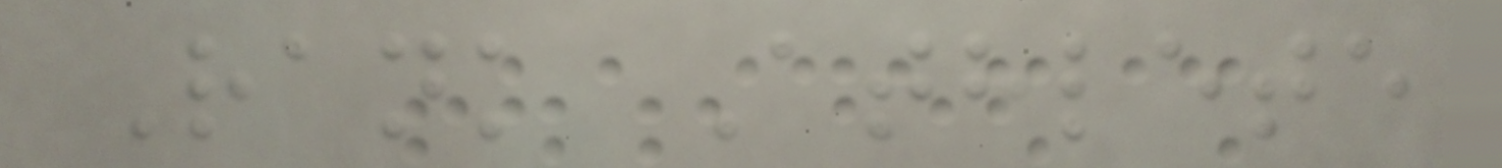Rank Athlete
